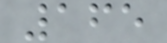165
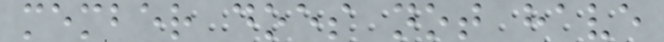member does not have
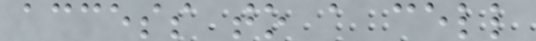access to a cell
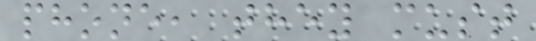phone, they must
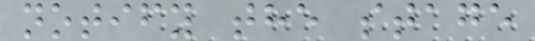notify the stage
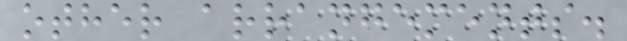other arrangements.
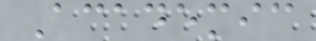Academic
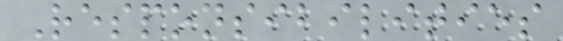Responsibilities
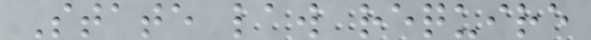State law require
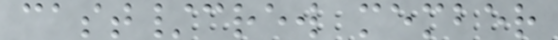cast/crew member
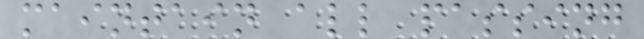maintain all passing
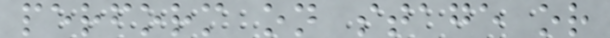perform on stage or
